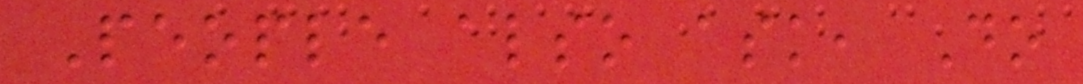People also ask, Do
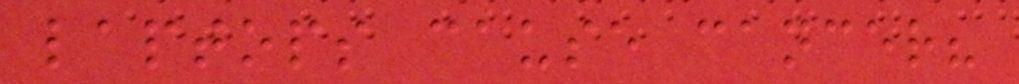laptops cause cancer?
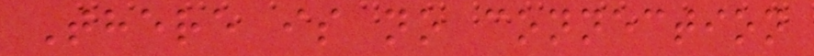There is no connection
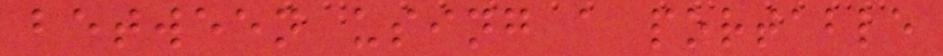between using a portable
